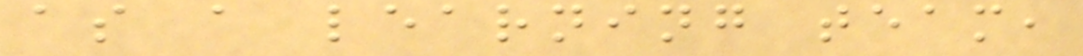as a learning team,
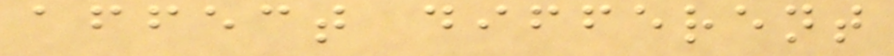affect different
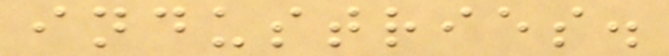industries.
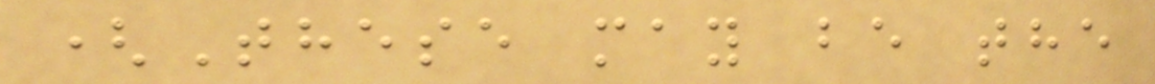(These may be the
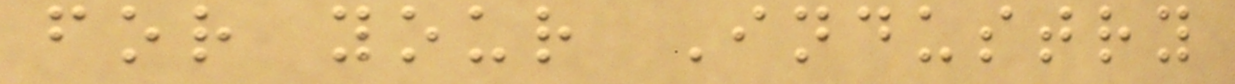for your Industry
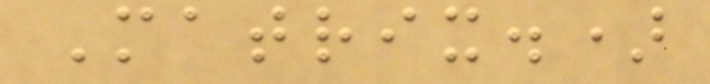Matrix.)
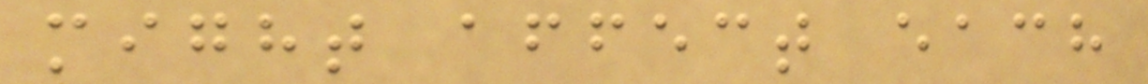might affect each
